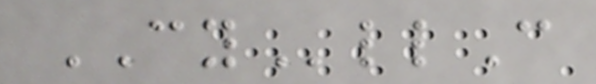CYllC
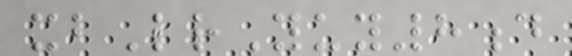xbLrYuy8d
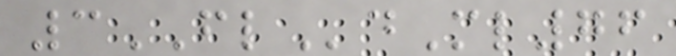3FLdMl76
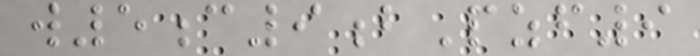w5c9bPzf9
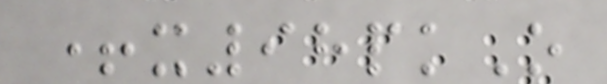+x98pkO
